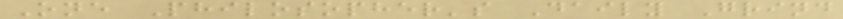One Philosopher's Daily Grind
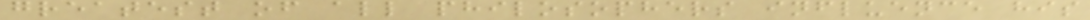greatest of all philosophers influence his
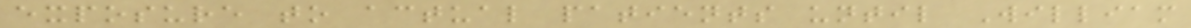exposure to actual patients until William
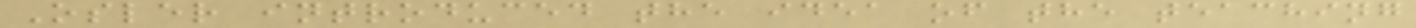Osler introduced the idea of the teaching
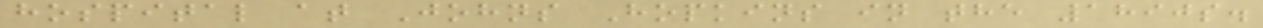hospital at Johns Hopkins in the 1890s.
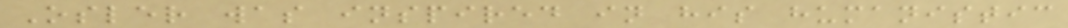Osler was inspired in his humanistic
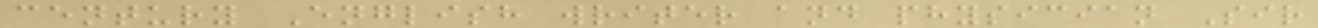century English writer and physician Sir
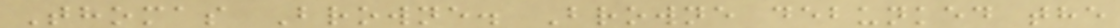Thomas Browne. Browne debunked the
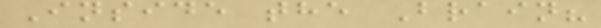Inside the Brain?
